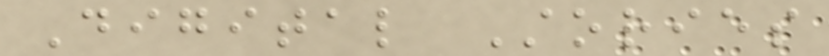Digital Stories
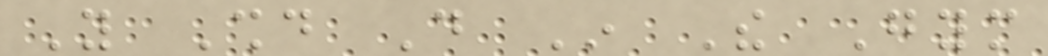You Should Do In The Gym
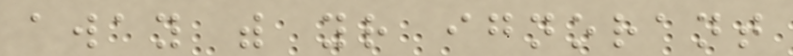away with your ignorant
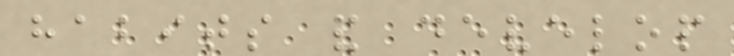habits and develop
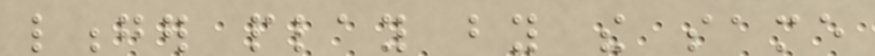longer play by the same
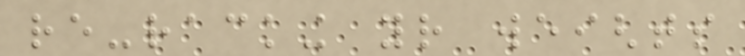re-racking your weights
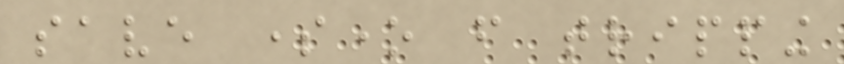save someone from tripping
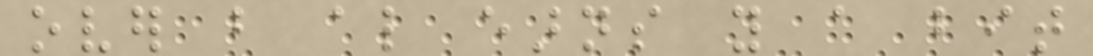over but also earns you a bit
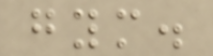gym.
